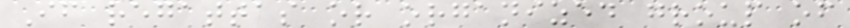If regattas or organized group of
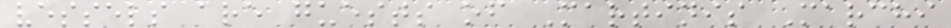vessels are guests of Martinis Marchi
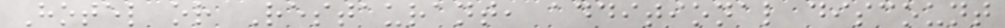Hotel or Restaurant, additional discount
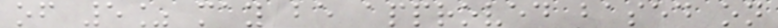of 5% may be approved based on
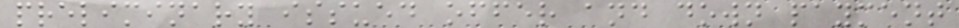preliminary issued offer and down payment
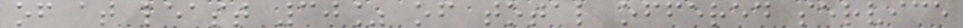of at least 30% of total offered service
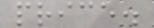price.
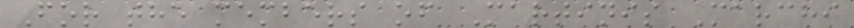For the members of Martinis Marchi
